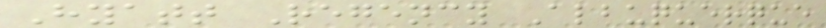Hyatt Regency Albuquerque
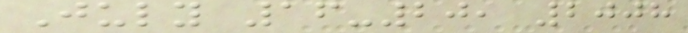July 16-20, 2008
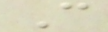C
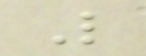L
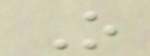O
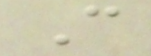C
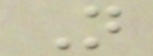N
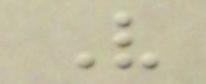V
